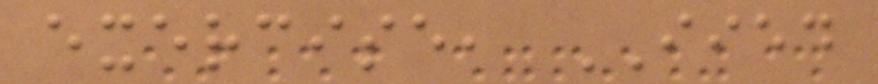exercise, IIED
